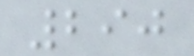290
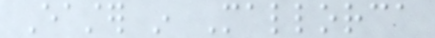Easter in Mallorca
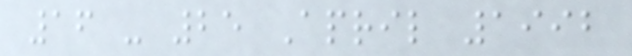16 - 25 April 1992
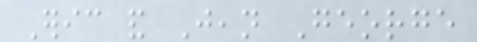Eric and Jean George
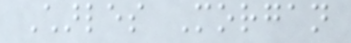Charles Morgan
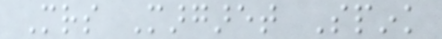Mrs Margaret Spink
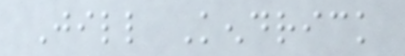Jill Kendrick
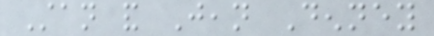Stan and Jean Denney
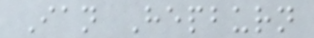Ian Hepburn
